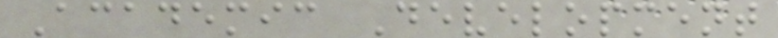Academic Development
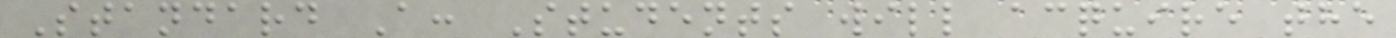Standard A: Students will acquire the
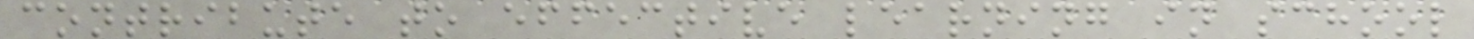contribute to effective learning in school
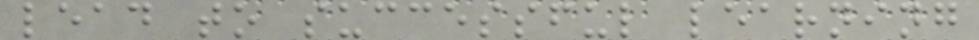lead to successful learning
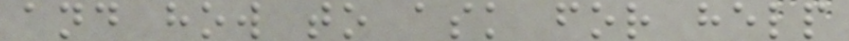and how to ask for help
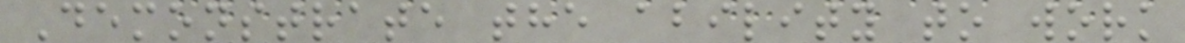Demonstrate the ability to work
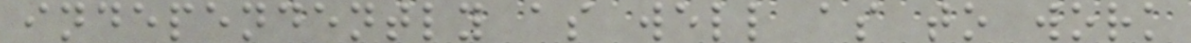independently as well as to work
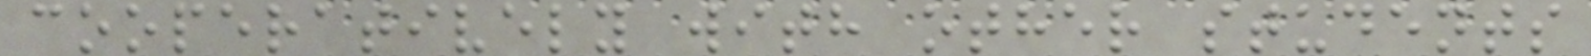cooperatively with other students
